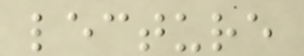lecture
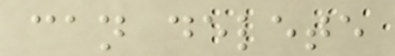can delete
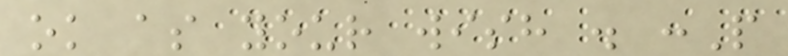ok as your wish . :P
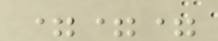===
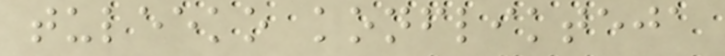tuleeko konflikteja
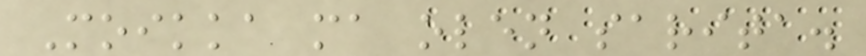Moikka ma olen sarita.
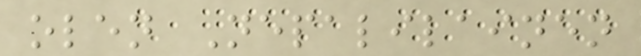olen Nepalilainen
